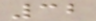32
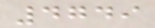4749
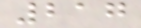217
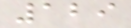129
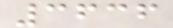3636
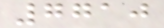7710
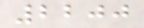2200
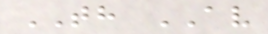TH AV
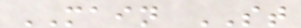MAIN ST
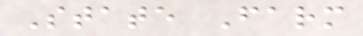State Farm
